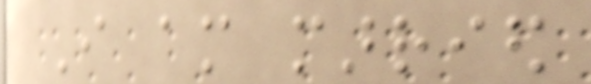I am married
